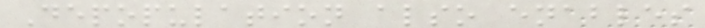Depopulation also enables
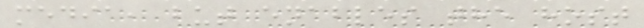media, but enables the host
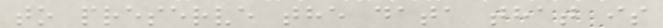to preserve the data that is
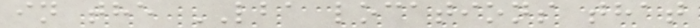in the LBA locations that
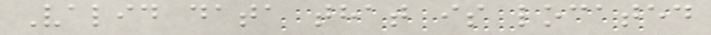Valid data that is located
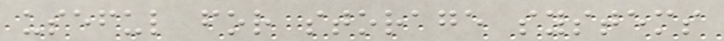useful for storage systems
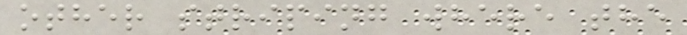other striping where the
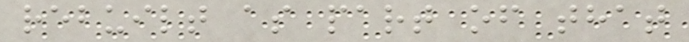rebuilt as part of that
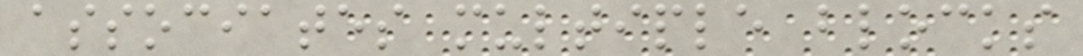associates multiple blocks
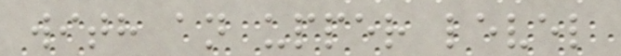with an upper level
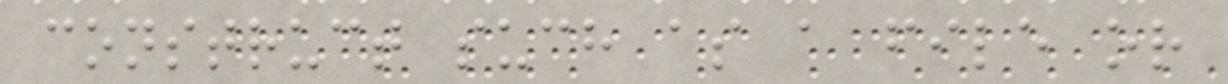construct such as a file or
